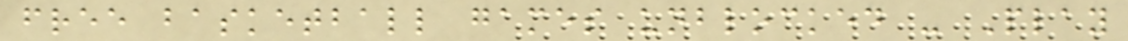free basketball games unblocked - Play
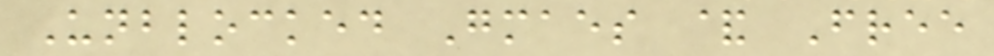Unblocked Gmaes & Free
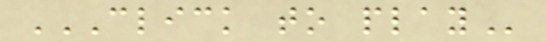CLICK TO PLAY
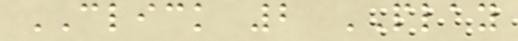CLICK 2 PLAY
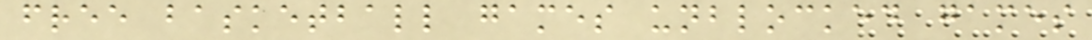free basketball games unblocked games
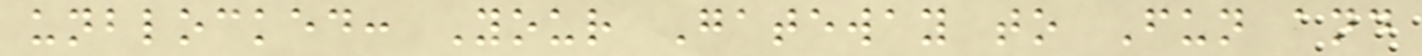unblocked: Your Gateway to Fun and
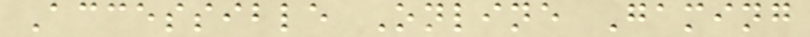Accessible Online Gaming
